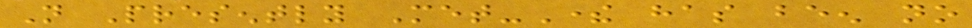Not Presently Met-There has been no
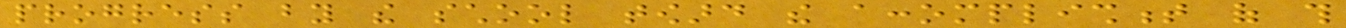progress by the school toward the accomplishment of this
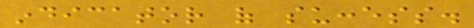indicator of success.
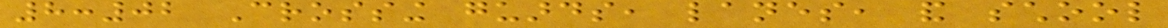8:02 Crossing guards, lanes, and school
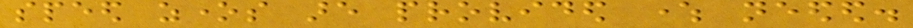speed zones are provided where needed.
